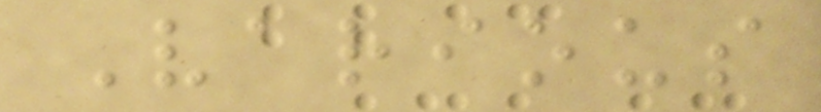Various
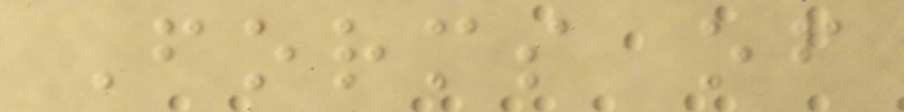Forms of
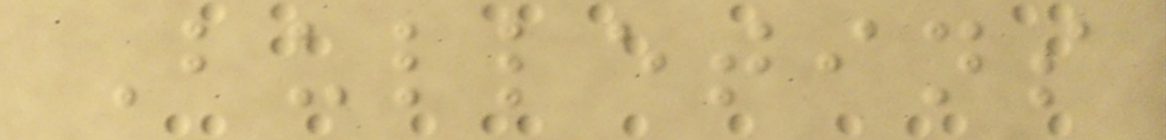Bulletins
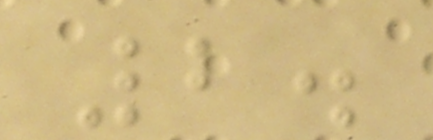2.
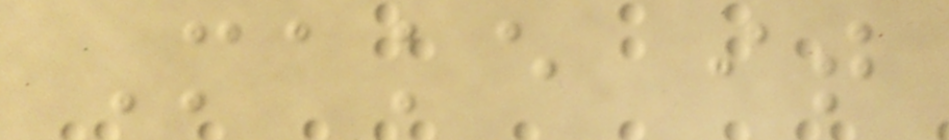Make it
